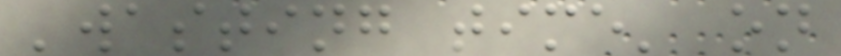'wasting time' on
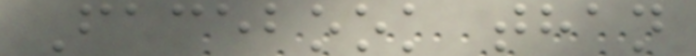Facebook than
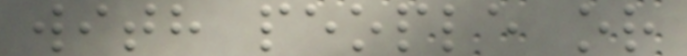with people or
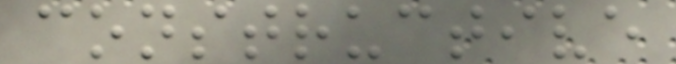constructive
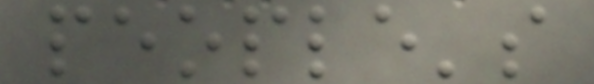people's
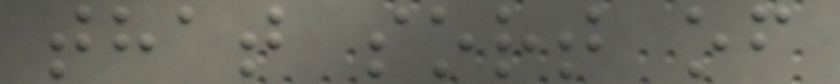that sort of
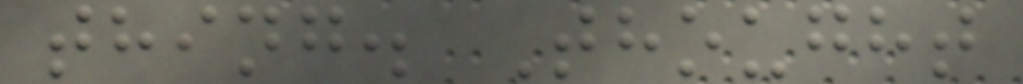thing. Thought
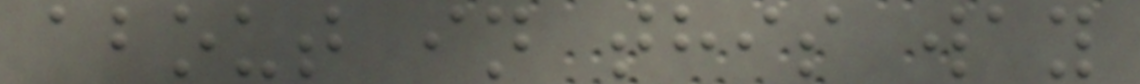about in this way
